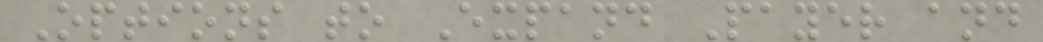Options to Expand Payer and
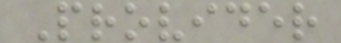Provider
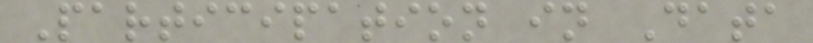Participation in Data
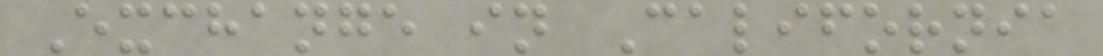Exchange in California
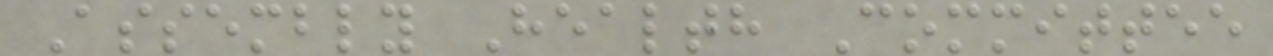Assembly Health Committee
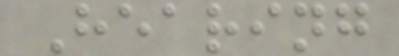Hearing
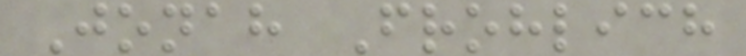Jonah Frohlich
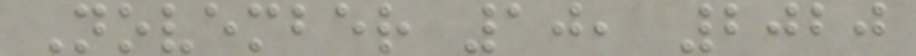November 10, 2020
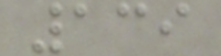139
